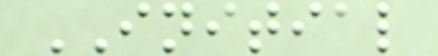INITIAL
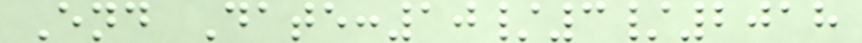End Date:10/3/2018
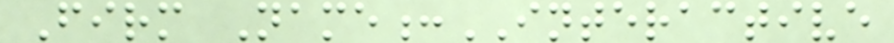Firm Name:INTERACTIVE
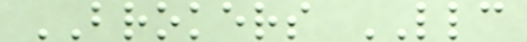BROKERS LLC
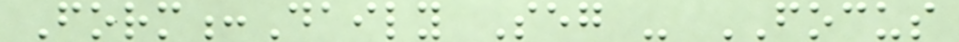Form:Daily Seg - FOCUS
